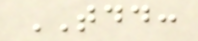TDD:
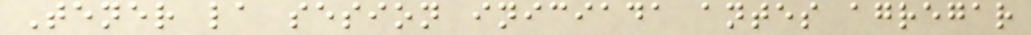Tener la sesion iniciada antes agregar
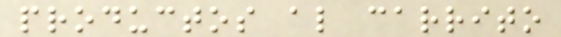productos al carrito
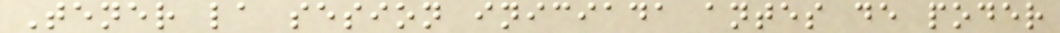Tener la sesion iniciada antes de poder
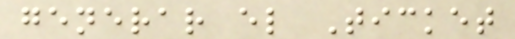generar el Ticket
